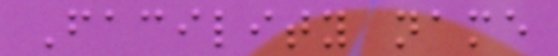Facility name
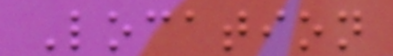Location
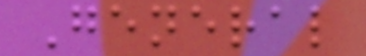General
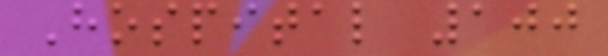Hospital 100
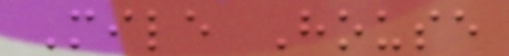Mile House
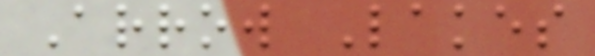Arrow Lakes
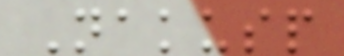Nakusp
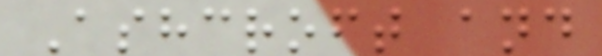Ashcroft and
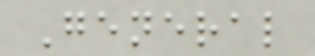General
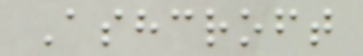Ashcroft
